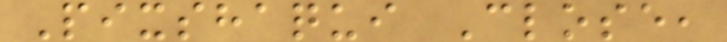Pixshaqui Close,
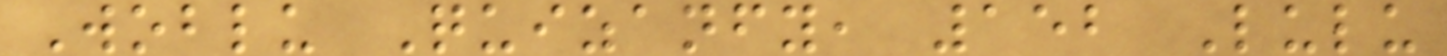Woblu Quizanfy, 152 Lulu
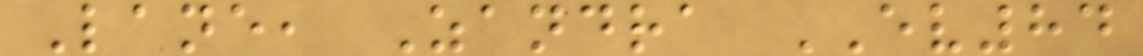Lane, Zandra EV84
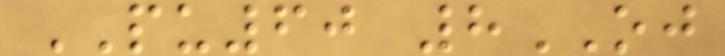PU60 8OJ
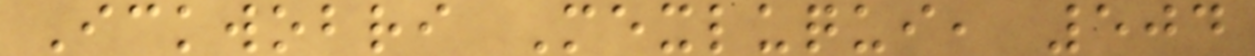Ickwobri Mexluqui, 504
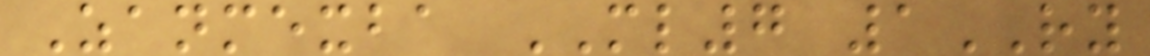Zanmexba ML7 1RY
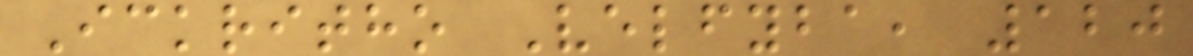Ickritho Velfyba, 120
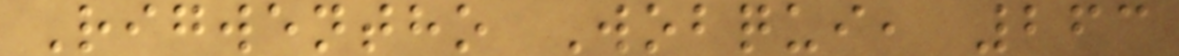Rigwentho Wobqui, 263
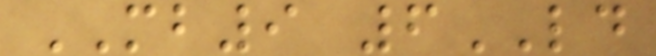MB9 6LD
